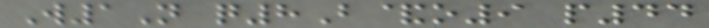W1N q8B&o9 p44
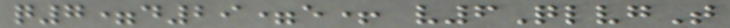q7=d29=e+ v6QlvgT
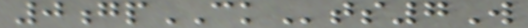0gpCKts7W
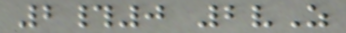2#0 2vZ
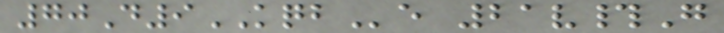70D9KQBe 21v#G
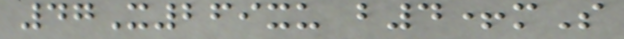47X269xu b4+mS
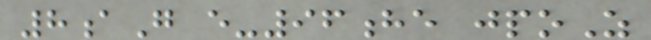8aG e-96he jpoZ
